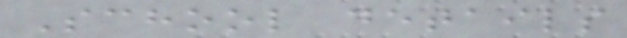School details
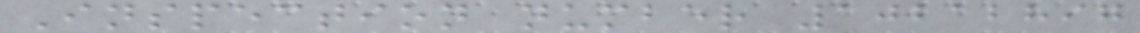Inspection number 10212897
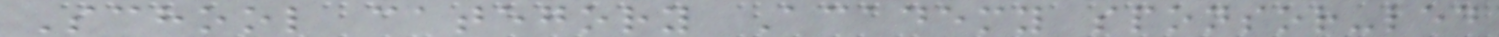School category Academy sponsor-led
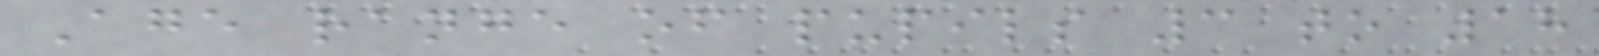Age range of pupils 3 to 18
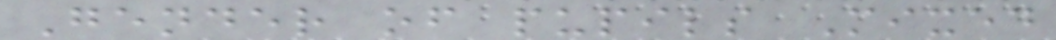Gender of pupils Mixed
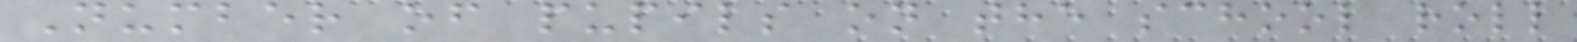Number of pupils on the school roll
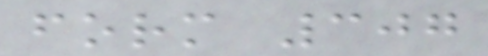form 307
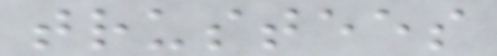trustees
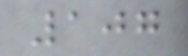107
